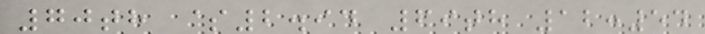70th $2.94 69th 12:54
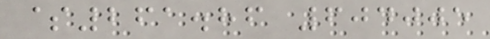$261.86 604005
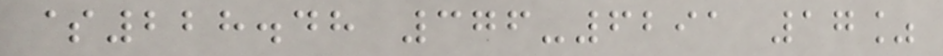$228.48 376-6291 17%
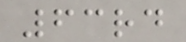63rd
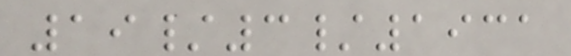19/3/1931
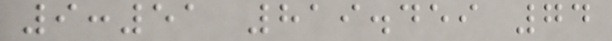9:51 819.459 74
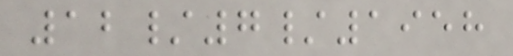12/7/1958
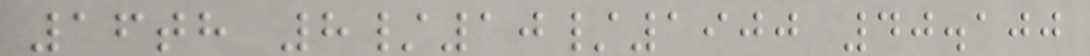16th 8/10/1900 40.100
